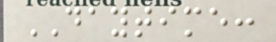DAYTIME:
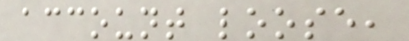account loose,
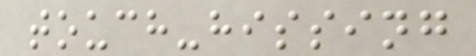touch-hissing
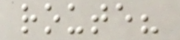route?
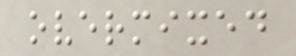overmixed
